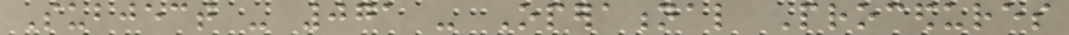Subject - 071 - Operational Procedures
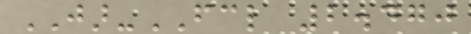JAR-FCL 2.470
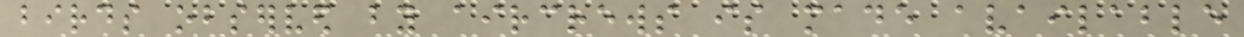birds observed by aircrews is made available
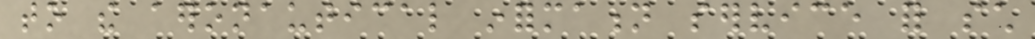to the aeronautical information service for such
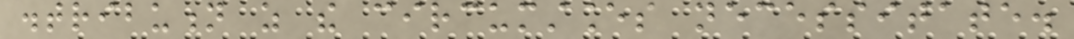distribution as the circumstances necessitate.
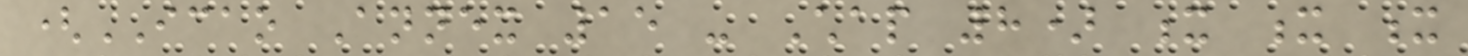(ICAO Annex 15 - Chap 8) x x x
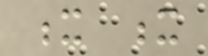x x
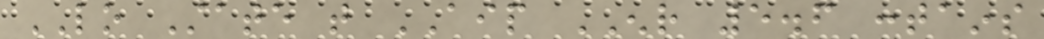LO State that AIP ENR 5.6 contains
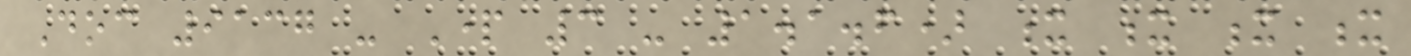Doc 9137 - Part 3 - 1.1.6) x x x x
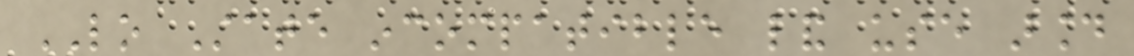LO State incompatible land use around
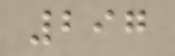297
